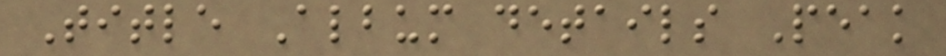Title Album details Peak
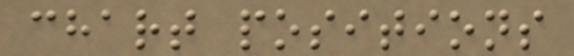chart positions
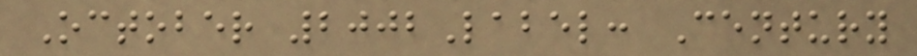October 2002Label: Century
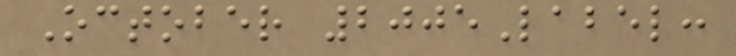October 2005Label:
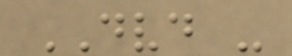DVD -
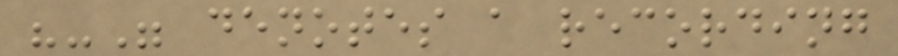"-" denotes a recording
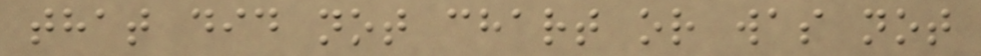that did not chart or was not
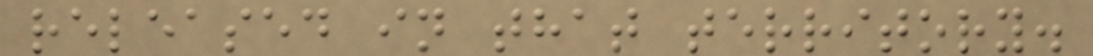released in that territory.
